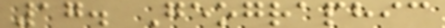17. Geographic
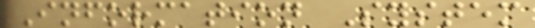Information System
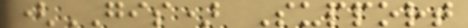(GIS) Support
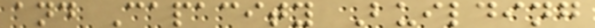and Capacity Building
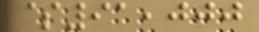$91,000
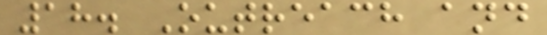18. Outreach and
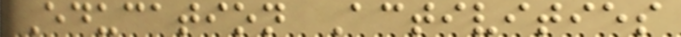Education Activities
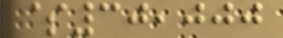$30,000
